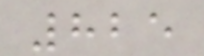825
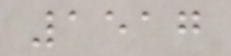1517
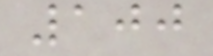100
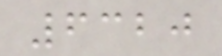6320
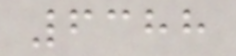6388
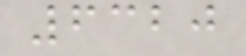6320
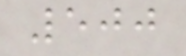500
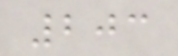203
